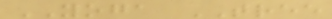YOGA TREE
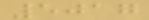5017
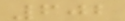602
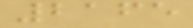2165
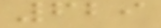629
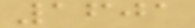1601
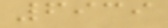6939
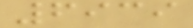6939
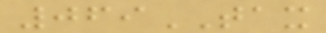069TAX
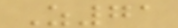Z71
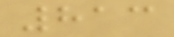813
